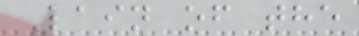Lain of the
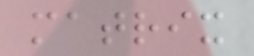matrix
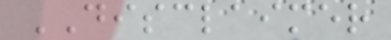DISCLAIMER
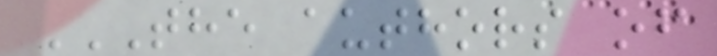THE AUTHORS OF
